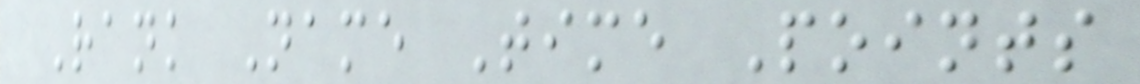Rank Name Time Points
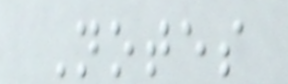Notes
